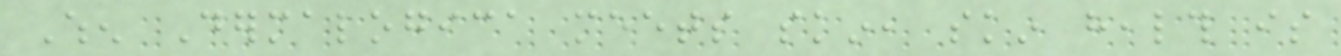When Dermalogica meets skin, skin health is
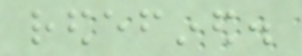redefined.
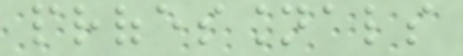professionals
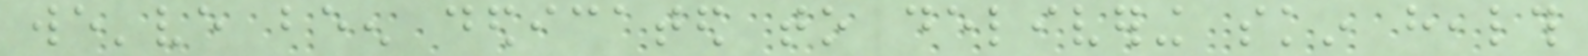we've been dedicated to delivering skin health
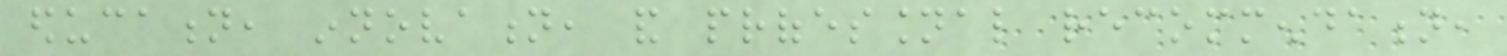education, innovation, and professional recommendation,
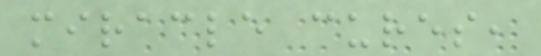miracle cures,
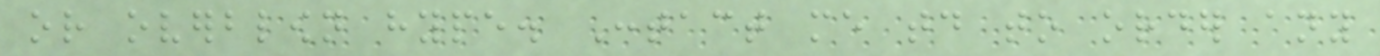or overblown hype. Contact me today to order any
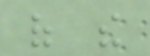of the
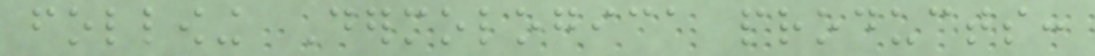following Dermologica products:
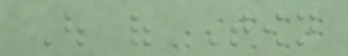Out of Town
